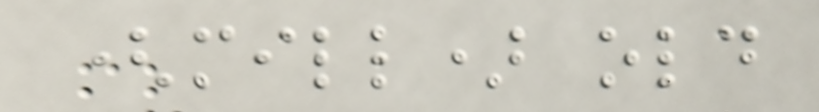(mill) old
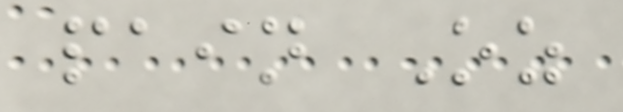pain Oz
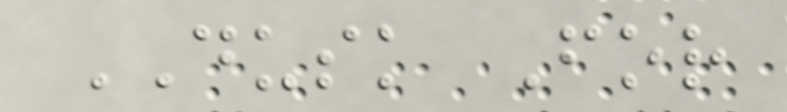DUSK For
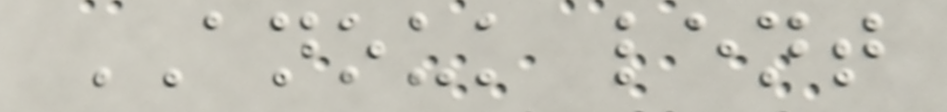ANOUK lent
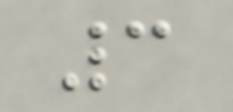3
